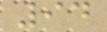94
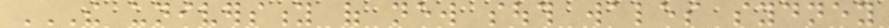THE UNIVERSITY OF NEW SOUTH WALES SYDNEY
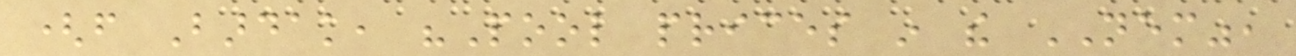(from Bardak, "Pool prices in the NEM",
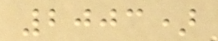2003)
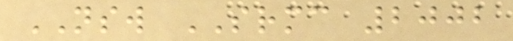NSW SRMC 2002
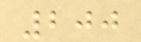200
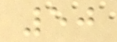50
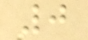0
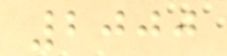2000
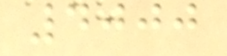4000
